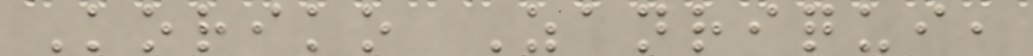Koriko Zanriqui,
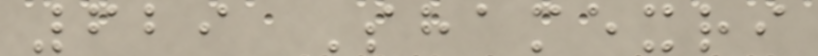629 Shamexri
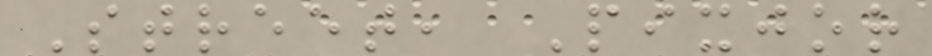Street, Pixjor
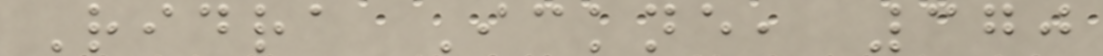Ridra Ickne, 370
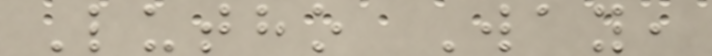Lutho Way,
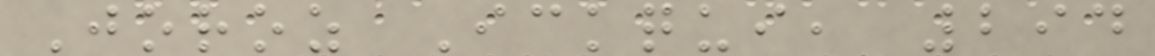Joroz Ickqui, 294
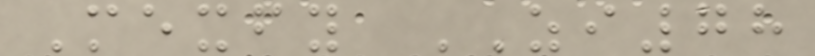Mexfy ZI78
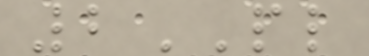2PL
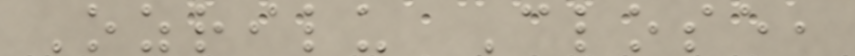Ozrilu Close,
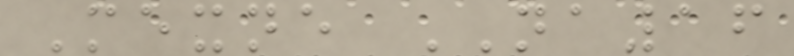Mexne NA16
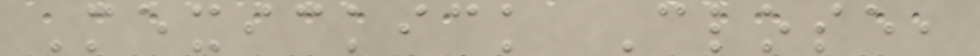Mexickick Close,
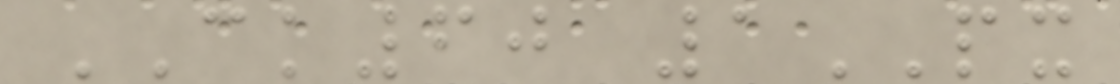CK60 1PX
